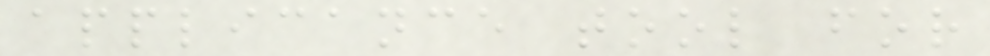applicance tool for
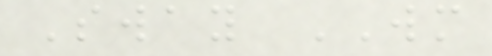Sway WM
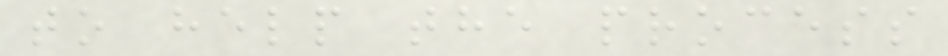to help the process
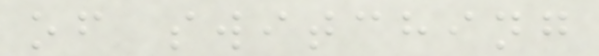of switching
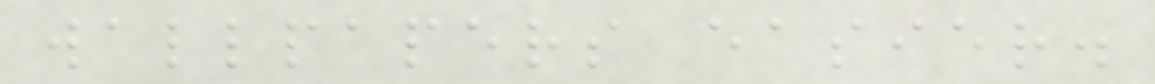wallpapers easier.
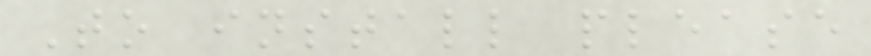To install please
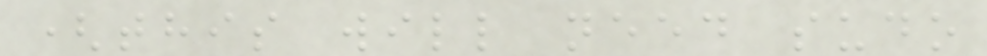(this will need sudo
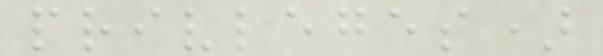privleges)
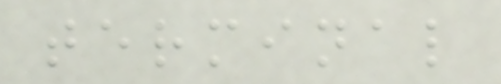terminal
